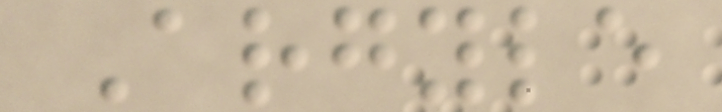Argyle
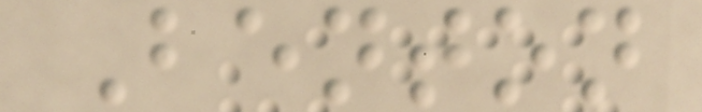Benton
